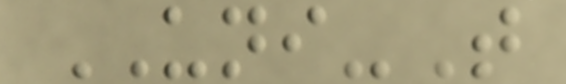UNI-T
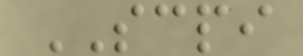SCPI
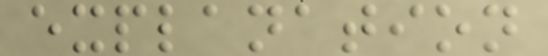explanation
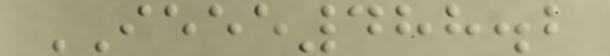IEEE488.2
